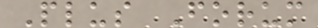Plus Forum
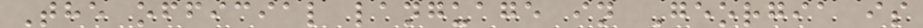The official language in Georgia is
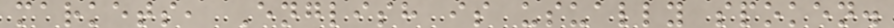markets, English is usually spoken.
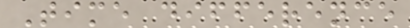Time difference
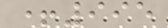+995
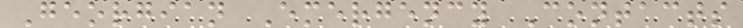Georgian Emergency Contacts
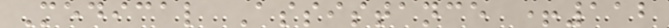Medical Assistance +112
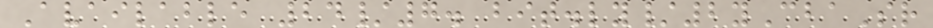Available 24/7. bit.ly/2yCbaSr
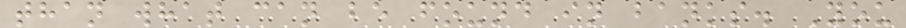than what can be found in banks. You
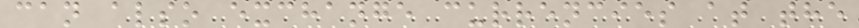can also exchange currencies at the
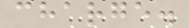charge.
